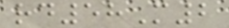rd58M2
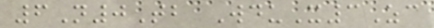6N0Tb WduX3Zc
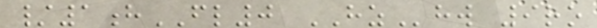/1hFL0 HZhw 9ro
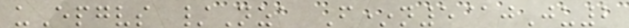uEpgvs /Nza F*n5@jJu2
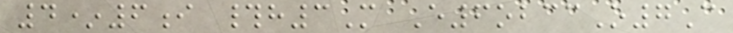4*6i #h3M E6obccO7C
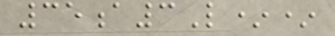35a3L**
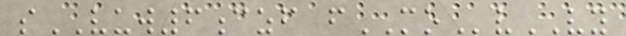sVUW6czf fMOvVY
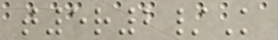t5r2/K
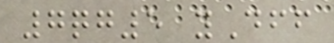7qg5 yDff
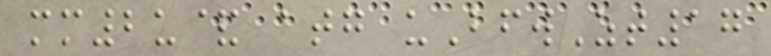mm2u& atg uBfwZt17
